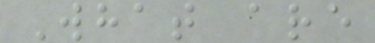What are
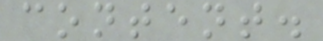content.
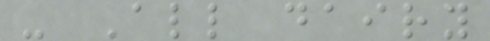- All dairy
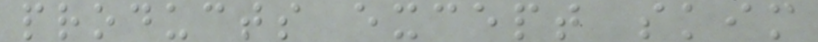products except skim
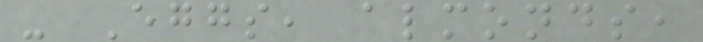- Eggs, almonds,
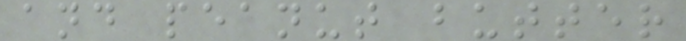and peanut butter
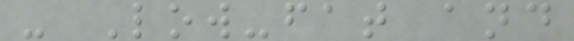- Low-fat and
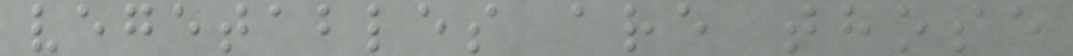vegetables are those
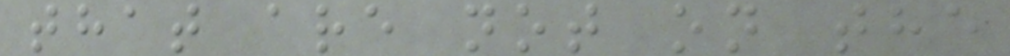that are not on the
